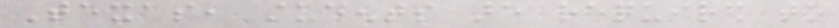Texas, students are required to
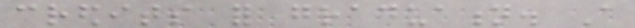credits for graduation. A
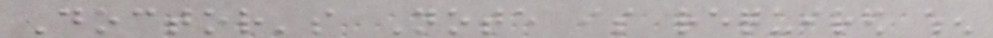Doctor's Note is required when
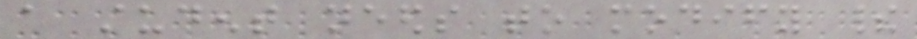a student needs to modify their
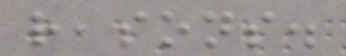reasons.
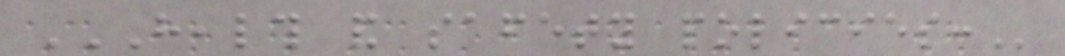HEALTH AND SAFETY POLICIES:
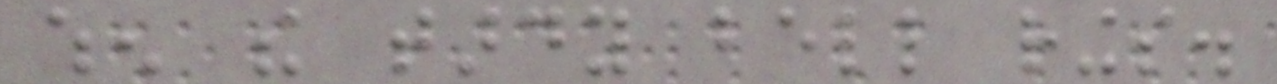when the tardy bell rings.
